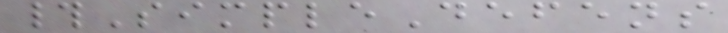#SimpleDefens
